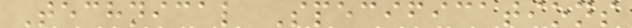Technical Specifications
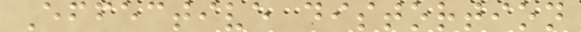Effective distortion
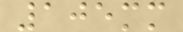105mm
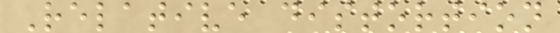Relative distortion
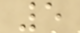5
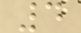4
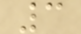3
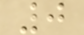0
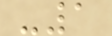-1
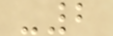-2
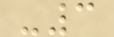-3
